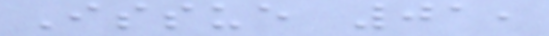Issue 01,
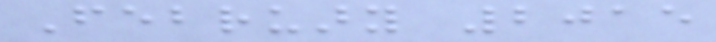February 2015
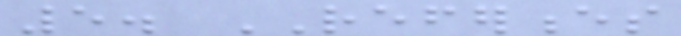5. REFERENCES
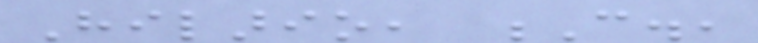Hilario, C.,
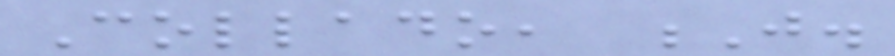Collado, J.
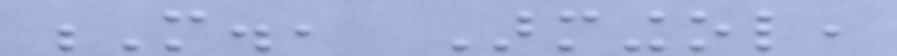M., Armingol,
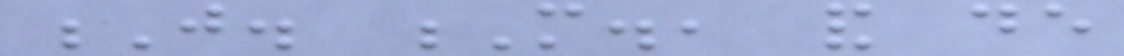J. M., and de
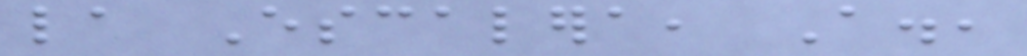la Escalera, A.,
